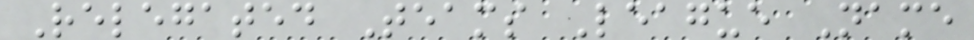Relegated Teams League Name
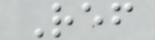Ref
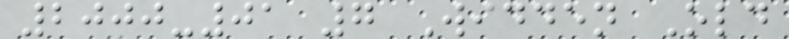2000-01 7 Widden Old
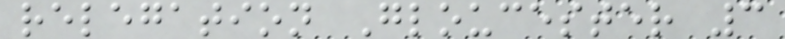relegation Gloucester 3
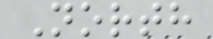North
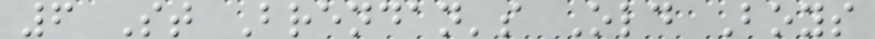6 St Brendan's Old Boys
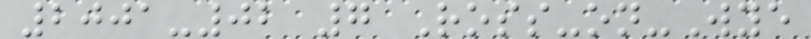2001-02 7 Ross-on-Wye
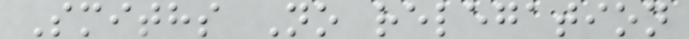Smiths No relegation
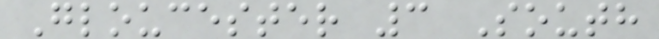Gloucester 3 South
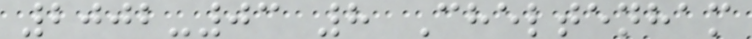2002-03 8 Cheltenham
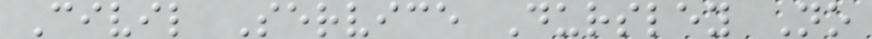Civil Service Dursley No
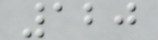120
